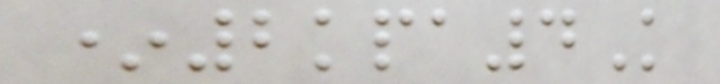*2kpa4K
